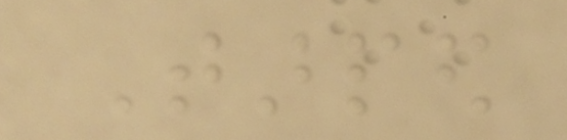Tarped
